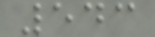543
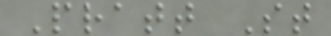Pratt St
